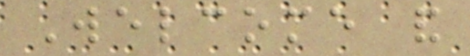Welcome and
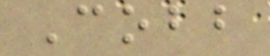Cobb
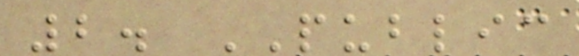2. PUBLIC
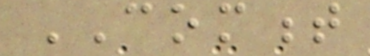COMMENT
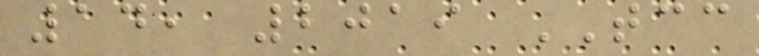14, 2019 TCC
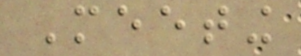Meeting
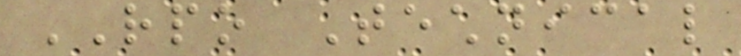RPO Technical
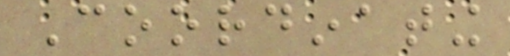Coordinating
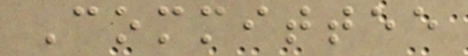Committee
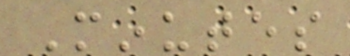Minutes
